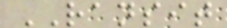RANSIT
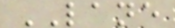LANE
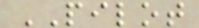PILOT
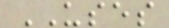USES
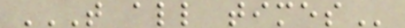T ALL TIMES
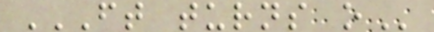FT TURNS O
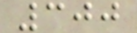300
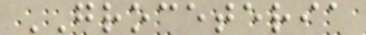GROCETERIA
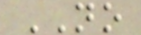NO
